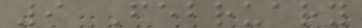9 February
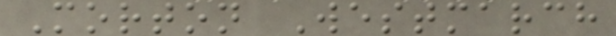Morton Westmarch
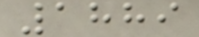1889
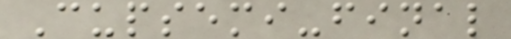Cupsemi-final
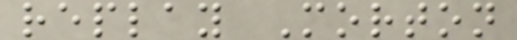replay Morton
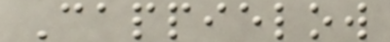Cappielow
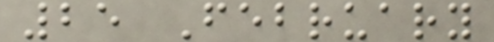25 February
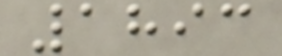1893
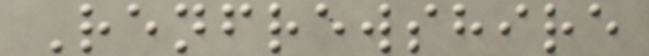Renfrewshire
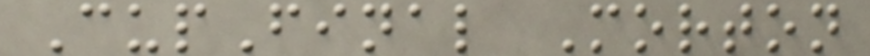CupFinal Morton
